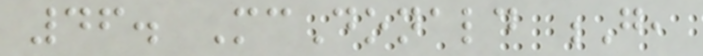46. McDonald G,
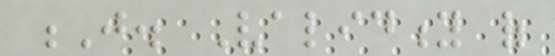J. Validity of
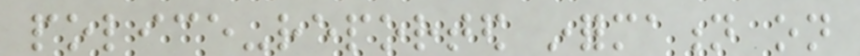police-reported information on
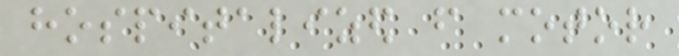hospitalized from motor
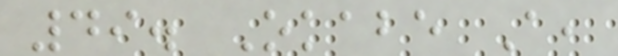49. Okabe A,
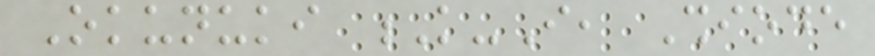Okunuki K-I, Shiode
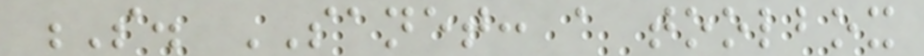S. SANET: a toolbox
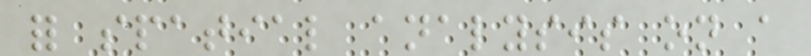for spatial analysis on a
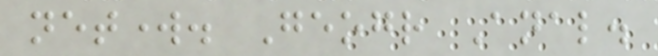network. Geogr Anal.
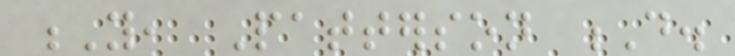Y, Patterson D.
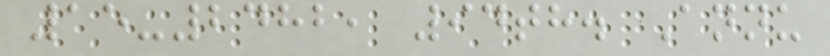15-2482, 94th. Annu
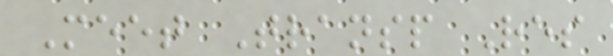Meet Transp Res
